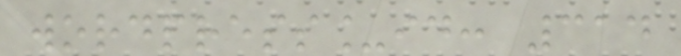wordpress_id: 314
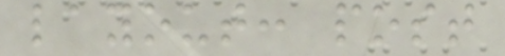layout: post
